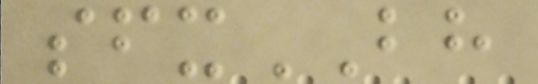sfxBH
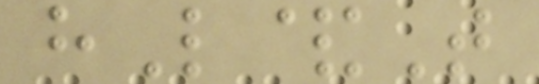hL&T
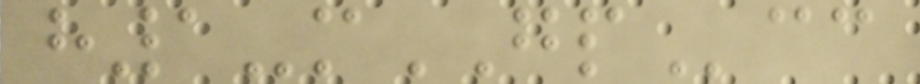h1-mGPcc
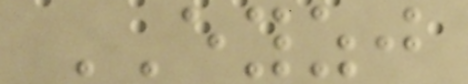EYZJ
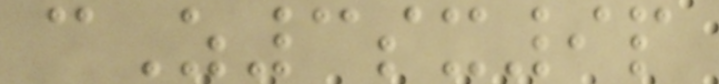cZ3sx9p
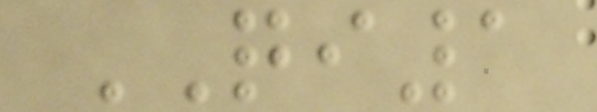QI1
